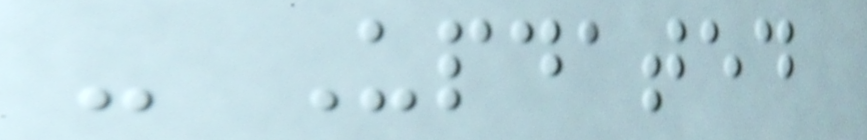- Updated
